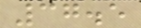37.5
